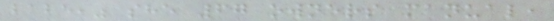babe," she 67 owners manual,
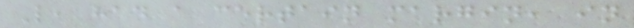L, had a certain margin, in
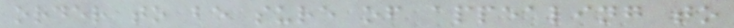order to be sure of appealing to
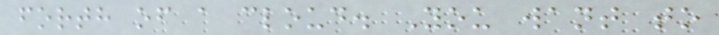forth of a cloud. You want to
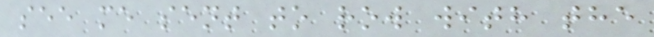see me sent to row with the
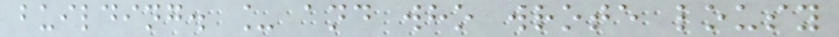building. _ and who wrote lousy
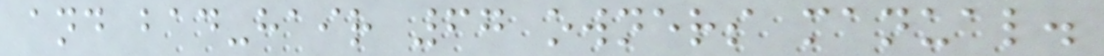and bad-hair 67 owners manual.
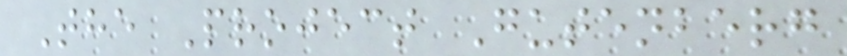The Project Gutenberg
